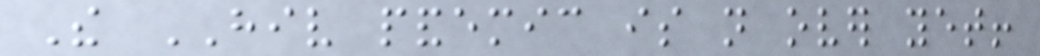The HIV pandemic is not over yet!
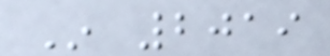In 2019
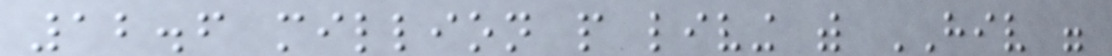12.6 million people living with HIV were
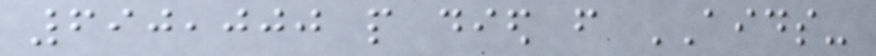690,000 people died from AIDS-
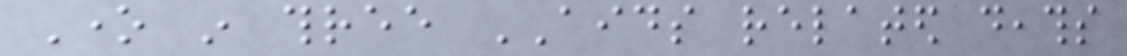One in three AIDS related deaths
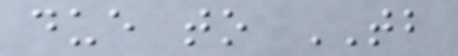due to TB
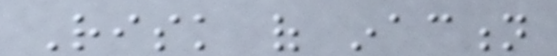Risk of inaction
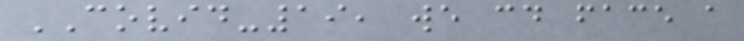COVID-19, we could face a
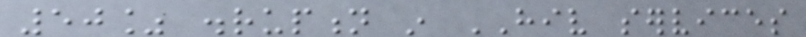50% disruption in HIV services
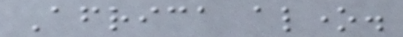Africa alone.
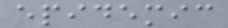epidemic
